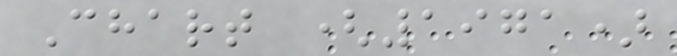Chart (1971)
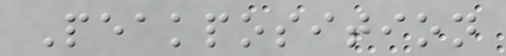Peakposition
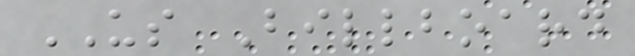US Billboard
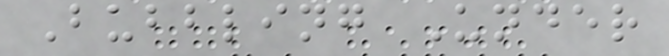Bubbling Under
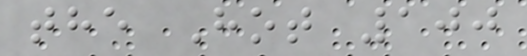the Hot 100
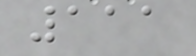111
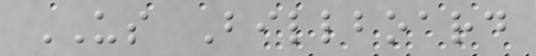US Billboard
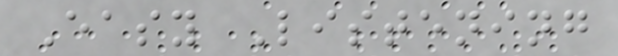Easy Listening
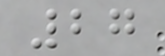27
